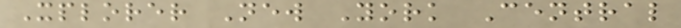Xplorer New York Central
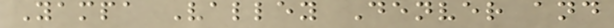Yampa Valley Denver and
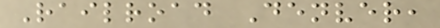Railroad Denver,
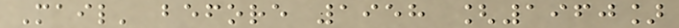Mail' before 1958 [1960]
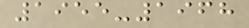1955-1968
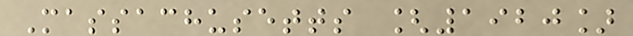Massachusetts [1920]
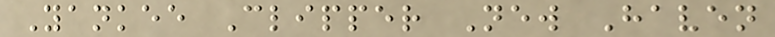Yankee Clipper New Haven
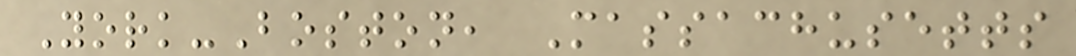York-Boston, Massachusetts
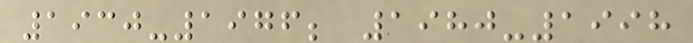1930-1976; 1980-1998
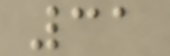31
